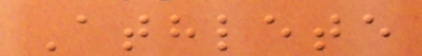Athlete
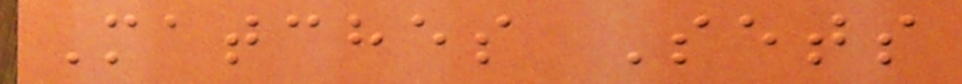Matches Sets
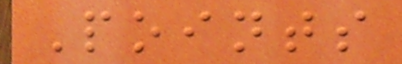Points
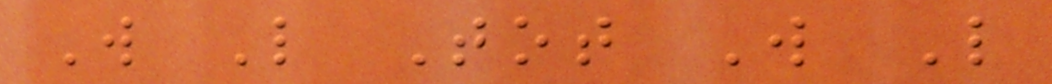W L Tot W L
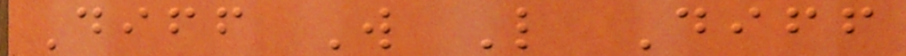Diff W L Diff
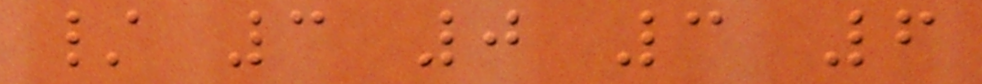/ 3 0 3 6
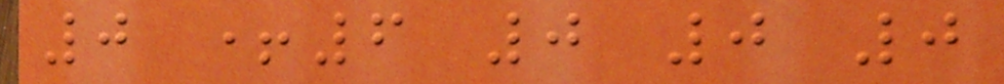0 +6 0 0 0
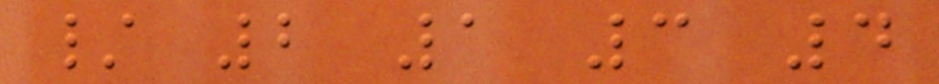/ 2 1 3 4
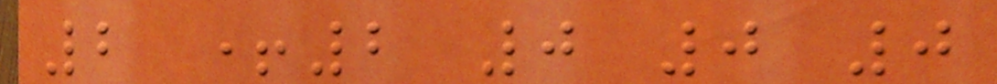2 +2 0 0 0
